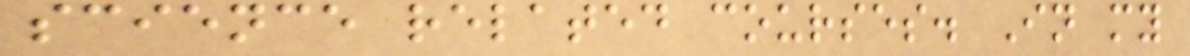science related courses. In my
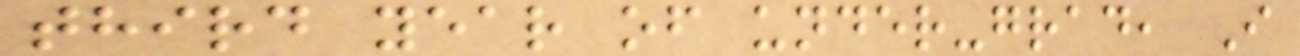third year of under-grad, I
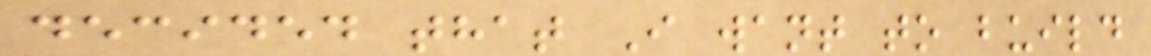decided that I want to build
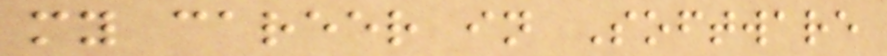my career in Software
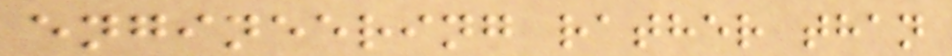engineering rather than
